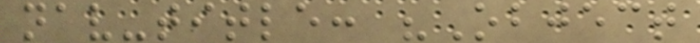nav-title: "Object
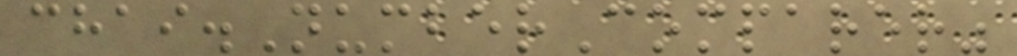chai.NumberComparer"
